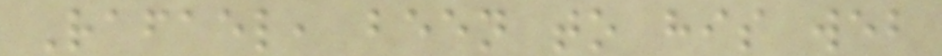Rafael, been to his web
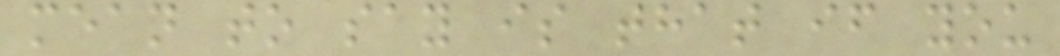mean to say is that if you
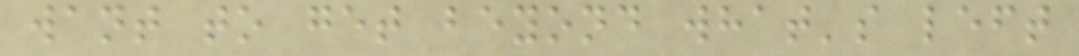want to get beyond what's left
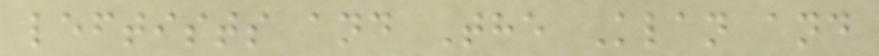leftists and The Klan and
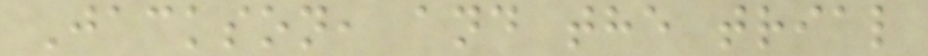Jackson, and the trial
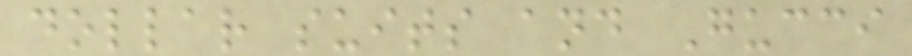dollar suits and Gucci
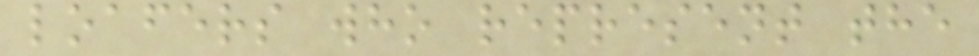loafers who represent the
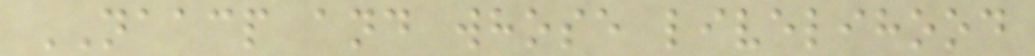NAACP and whose livelihood
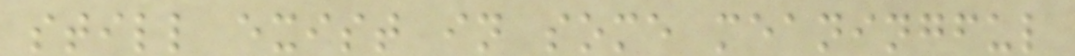still exist in some meaningful
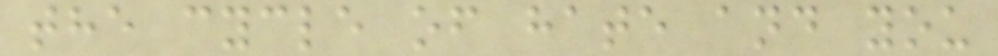the cycle of hate and you
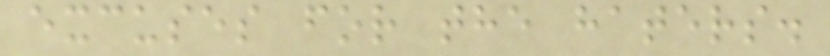excuses for the haters.
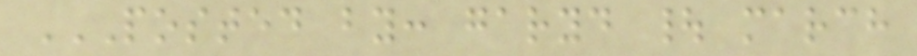POSTED BY: GARYD | MARCH
